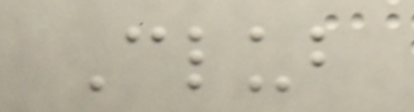Club
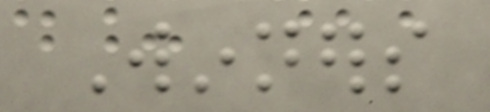Winners
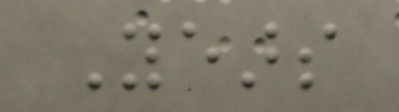Years
